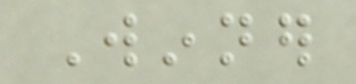Winner
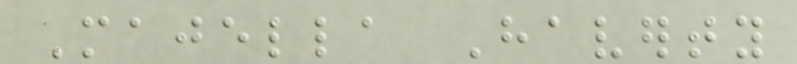Majella Haverty
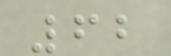62
